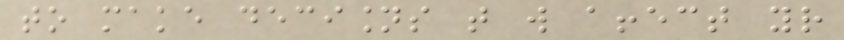to make decisions that will affect your
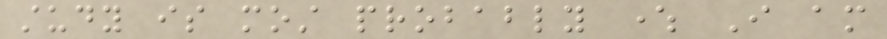study is most probably where I am
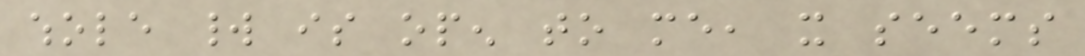whole world is open to me, it seems
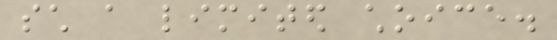such a limited choice.
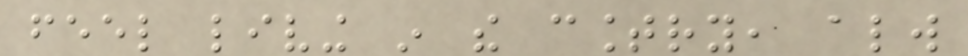feel living in the country, always
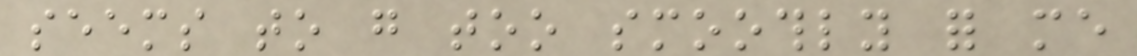seems to go too smoothly for me
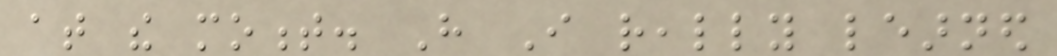at the moment. Have I really learned
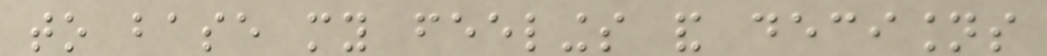to base my feelings and decisions
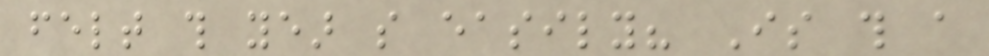felt this year so easily? Is this a
